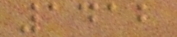1412
